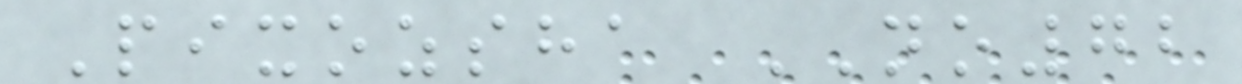Pixozsha NO72
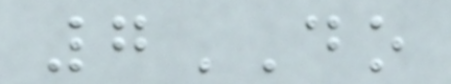7DO
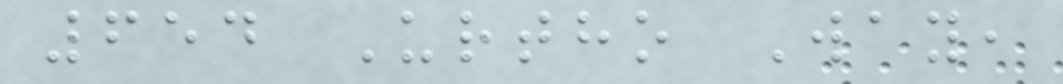654 Urtho Way,
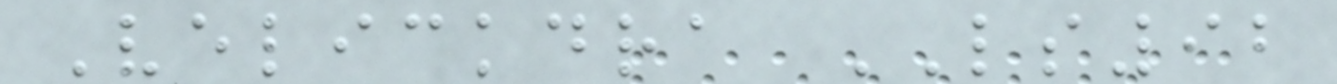Velickdra LS92
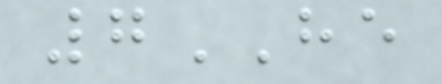7HE
